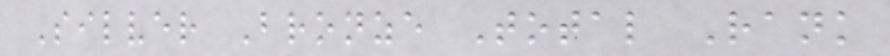Silver Bronze Total Rank
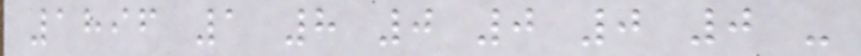1896 1 8 0 0 0 0 -
